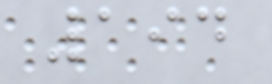194
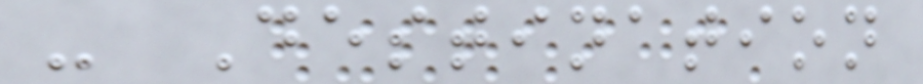- Destination
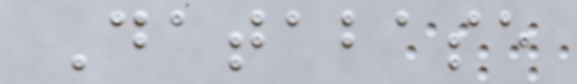Database
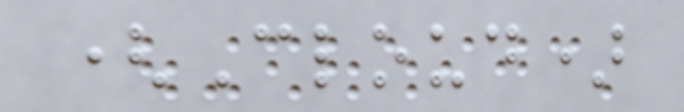(Cloud)
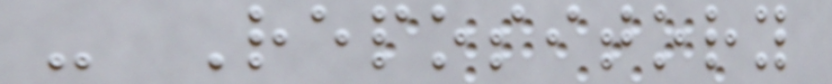- Repository
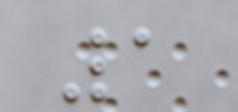1
